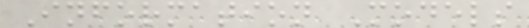Information Models
